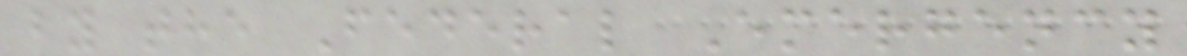by the Federal Emergency
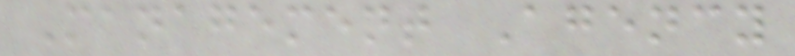Management Agency
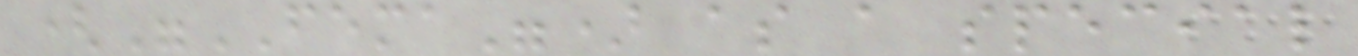("FEMA") as a special
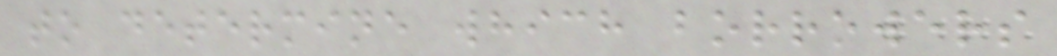to determine which borrowers
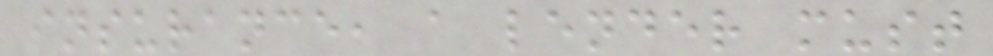insurance, a lender must
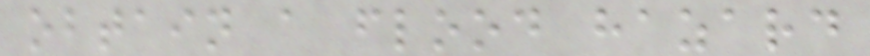obtain a flood hazard
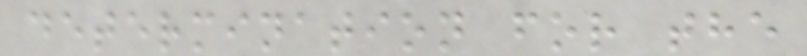determination for the
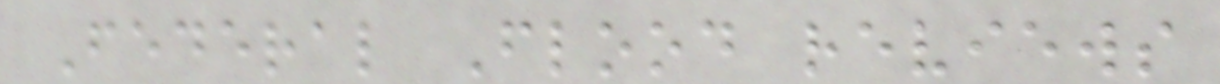Federal Flood reviews
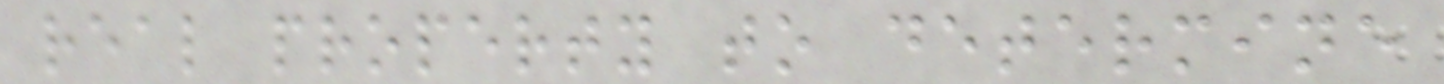real property to determine
